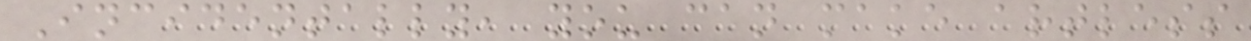Incidentally, you can make artless
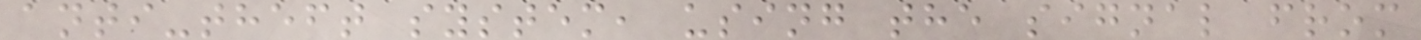anti-theft system, using the signal from
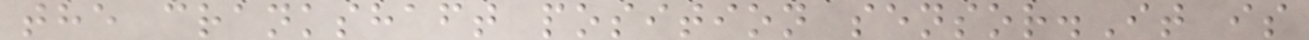the crankshaft position sensor.It is
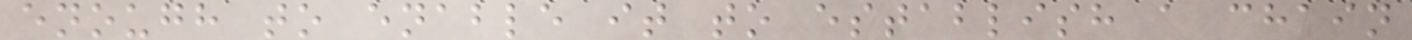enough to enable it to establish a chain
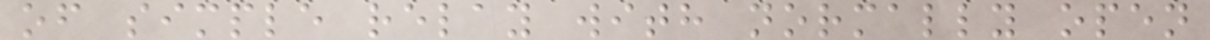of simple relay with normally open
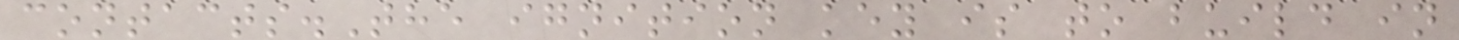contacts.The ignition key is to build in
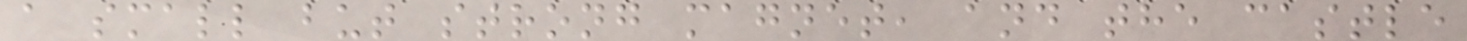a small but strong magnet, and the castle
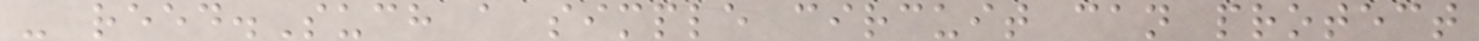- reed.Such a simple circuit can protect
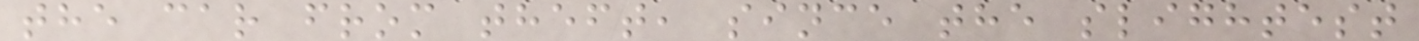the car from theft, since the slightest
